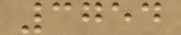3754
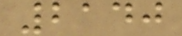2140
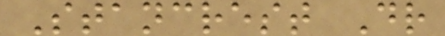Stancrest Dr
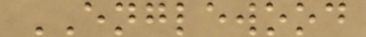ENGLEWOOD
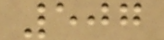507
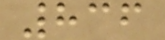836
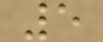5
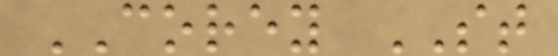COREY ST
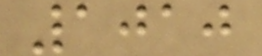1010
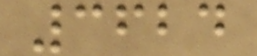3624
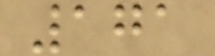171
